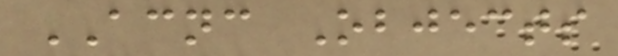ACNC Objects
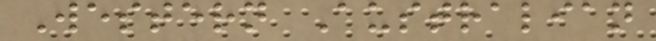Western Australian
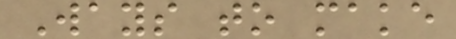Ways to make
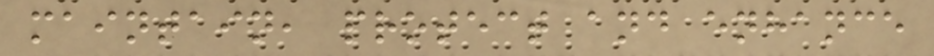maintain, protect and enhance
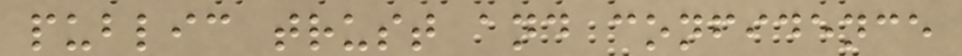public trust and confidence
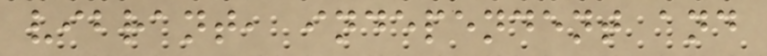vibrant, independent and
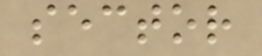sector
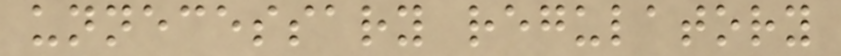unnecessary regulatory
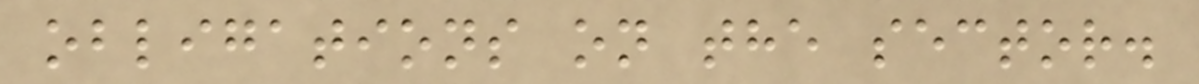obligations on the sector.
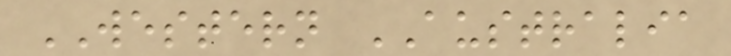WESTERN AUSTRALIA
